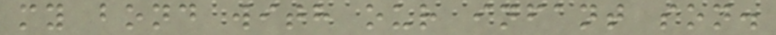my bond with our infant son.
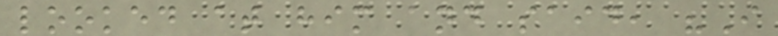looked at him and said, "I
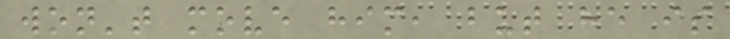won't move him, but he is
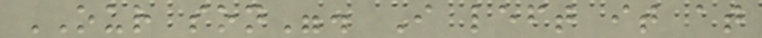OUR son". I left it at
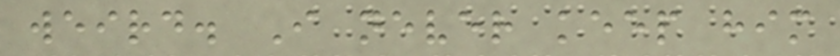weird. I never keep him
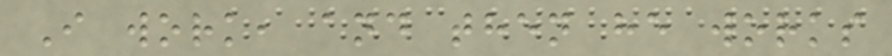I work, and then he works
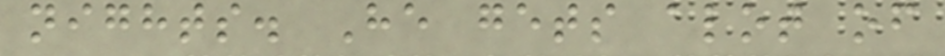nights. He gets alot of
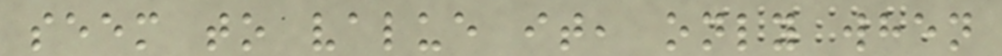seem to value it, only when
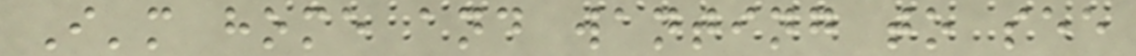I'm home and wanting to see
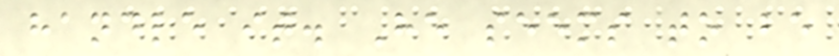handle it. He seems to be
